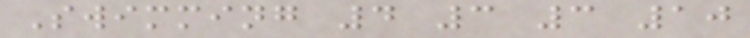Swimming 4 3 3 10
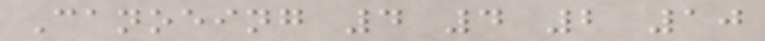Canoeing 4 4 2 10
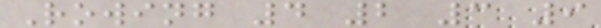Rowing 4 2 3 9
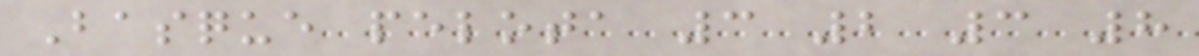Basque pelota 3 2 3 8
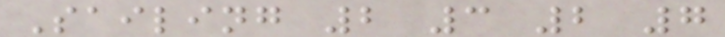Sailing 2 3 2 7
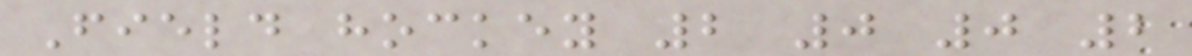Field hockey 2 0 0 2
